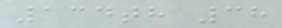134th 38
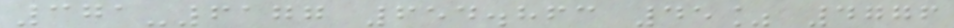371-6177 654.863 45% 4776
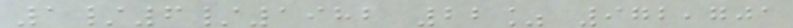1/6/1982 22% 972,701
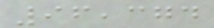96,374
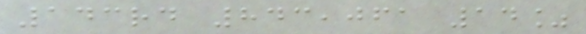143rd 843,061 14%
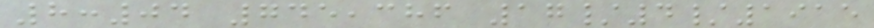8:04 745,386 17/4/1915
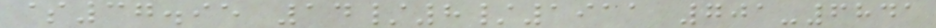$37.95 14/8/1911 701-6841
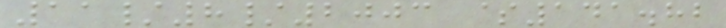11/8/2003 $141.82
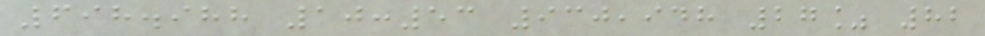698.988 10:53 930,948 27% 82
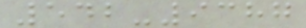542-9387
